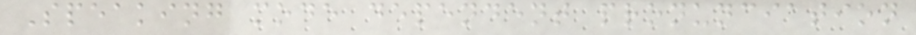Speaking mode dependent pronunciation
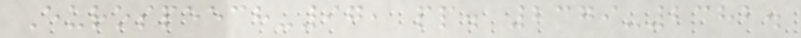Eurospeech-97, pp. 2379-2382.
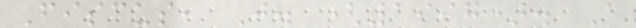Fiscus, J. (1997). A
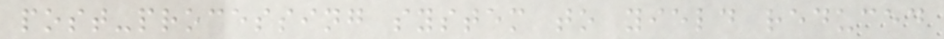post-processing system to yield reduced
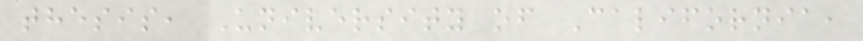thesis, University of California,
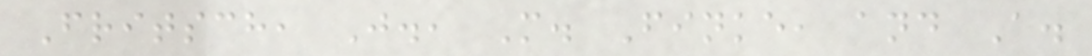Fritsch, J., M. Finke, and A.
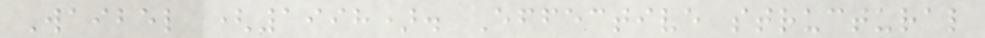Waibel (1998). Effective structural
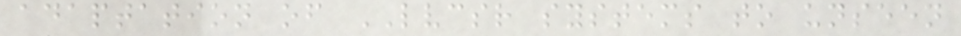adaptation of LVCSR systems to unseen
